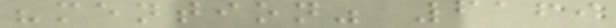"mention" 6169
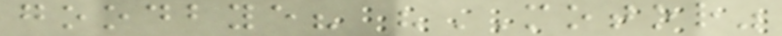goodbye? "MOTOR"
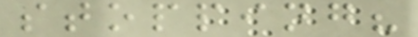stopping?
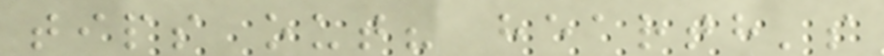tips out? hearth's
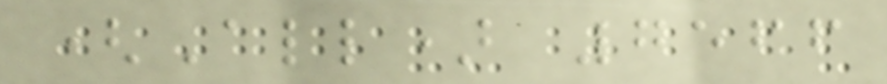(All) 7566
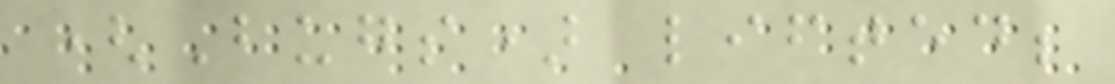(Bugs) lifted;
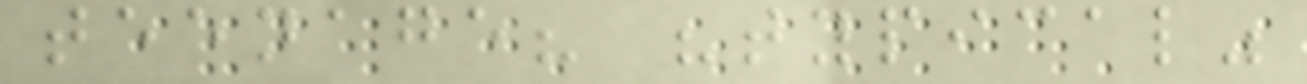teenage? "typical"
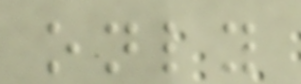only
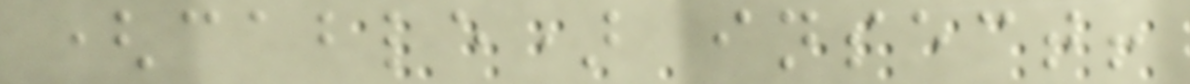(cable) insect!
